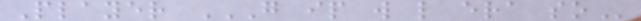Player G IP W L ERA SO
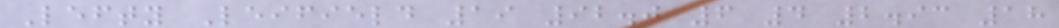Lefty Leifield 19 92.0 6 4 2.93 18
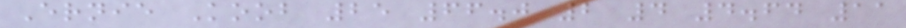Ernie Koob 25 66.0 2 4 4.64 11
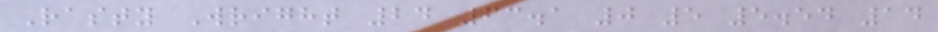Rasty Wright 24 63.1 0 5 5.54 14
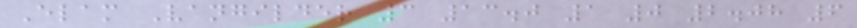Elam Vangilder 3 13.0 1 0 2.08 6
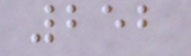252
